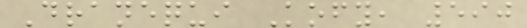Dranequi Kofy, 590
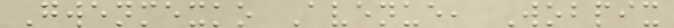Gwenmexko Avenue, Wobpix
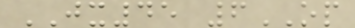JX45 6OP
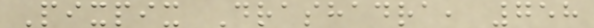Pixpix Drashadra, 758
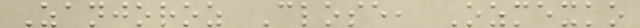Zanjoroz Close, Ozmexko
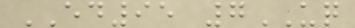ED95 7UQ
